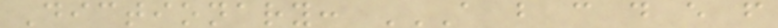Dictionary: A B C D E F
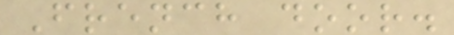French door.
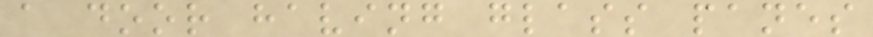a door having glass panes
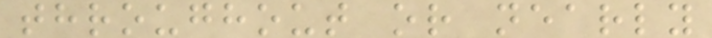throughout or nearly
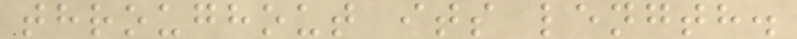throughout its length.
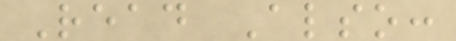Read Also:
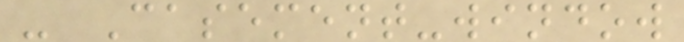- Casement-window
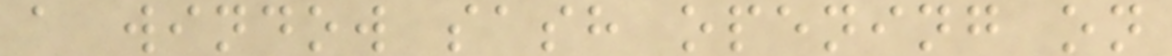a window sash opening on
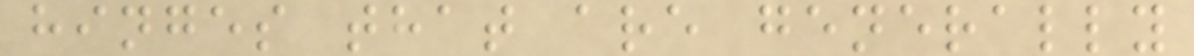hinges that are generally
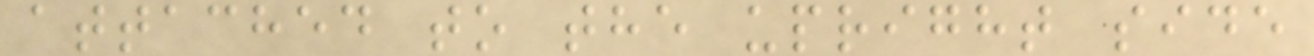attached to the upright side
